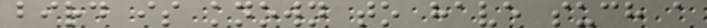bird is known to have such a
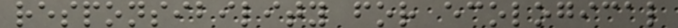responsibility for ecological
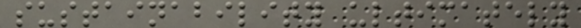sustainability ultimately
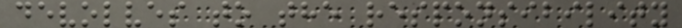devolves to the responsibility
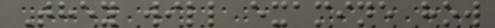They will examine how
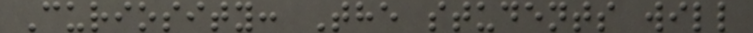Curiosity: The students will
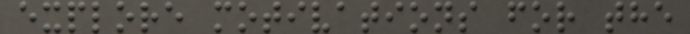explore motivations for the
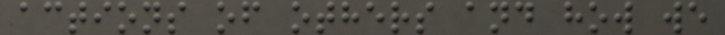actions of others and how we
